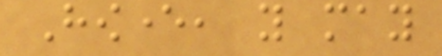However, you may
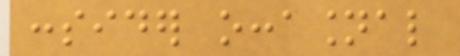consider occasional
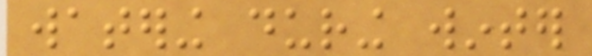watering during winter
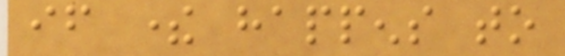if there happens to
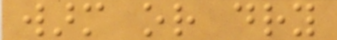warm or dry
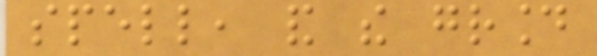spell, and the ground
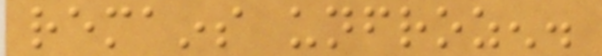remains unfrozen.
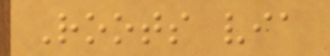Roots via
